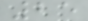25
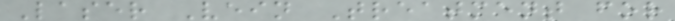Laser Vein Treatment for
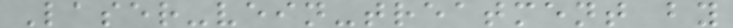Laser-vein-treatment by
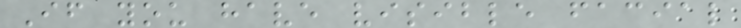If you have visible facial
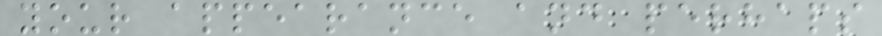your appearance and perhaps
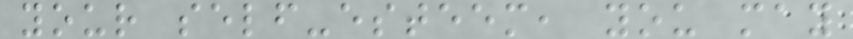your self-esteem, you may
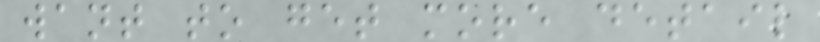want to get more detail
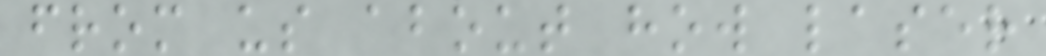from us about how laser
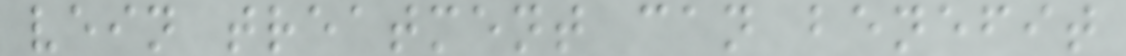vein treatment can benefit
